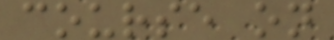course on
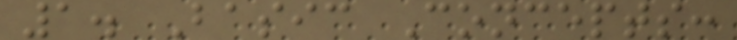1. Basic Concepts:
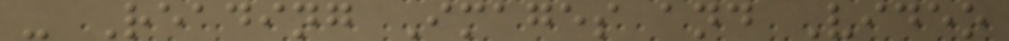- Reading Images and Video
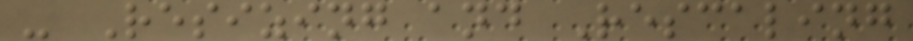- Resizing and Rescaling
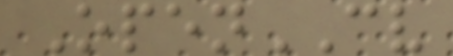OpenCV
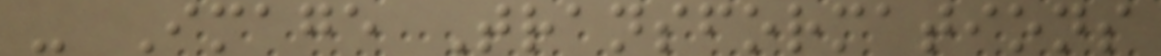- Image Transformations
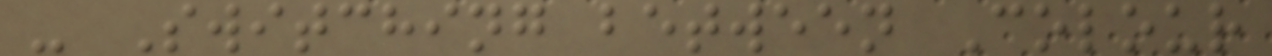- Switching between Colour
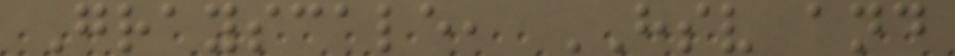Grayscale, HSV and
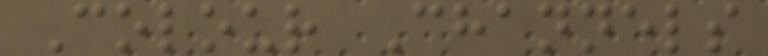Colour Channels
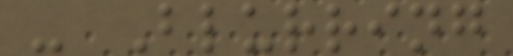- Blurring
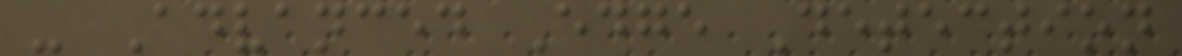- Advanced Edge Detection
